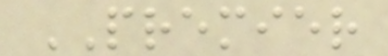PREMIER
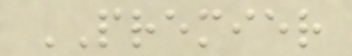PREMIER
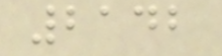2142
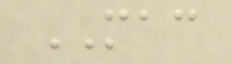MAC
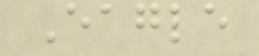Eagle
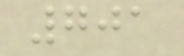701
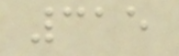315
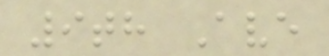9th Ave
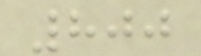800
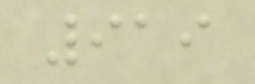919
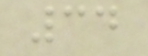34
